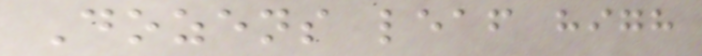Dozens leaf high
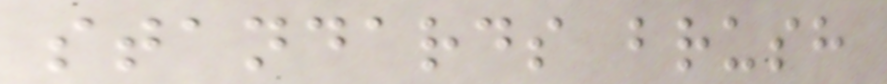standards brush
